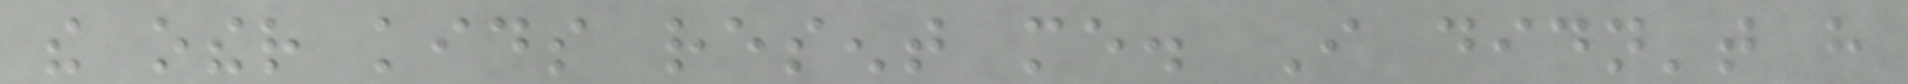the other kids resent me. I didn't have
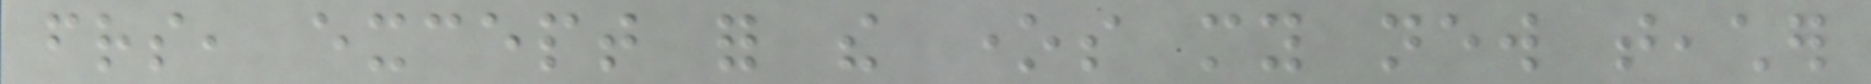friends, except for the ones my new teacher
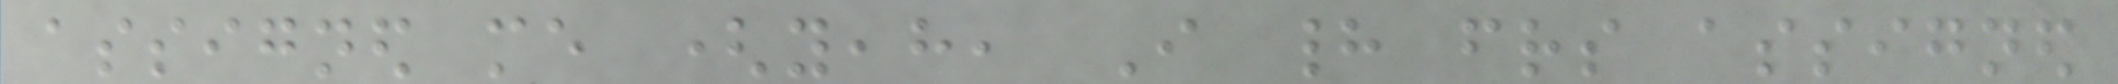assigned me (yeah, I had friends assigned
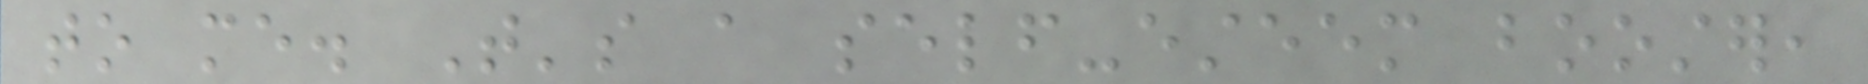to me. That's a self-esteem booster,
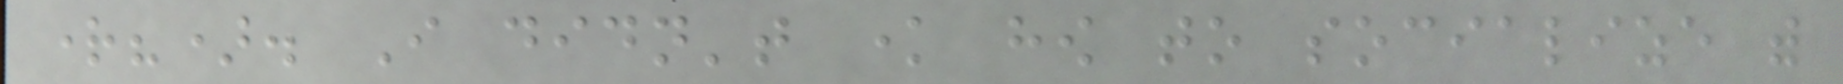right?). I didn't know how to socialize with
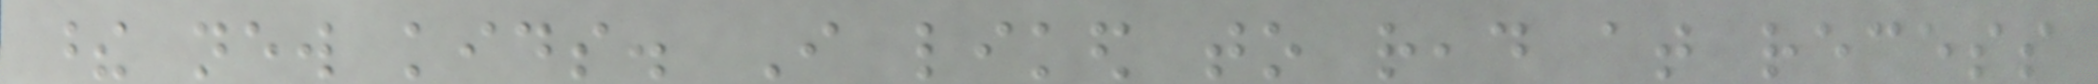these new kids. I liked to read at recess
